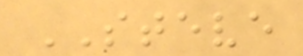STEVE
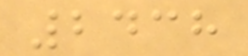2438
